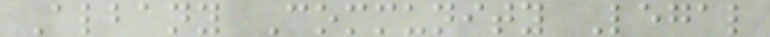Albany Community Legal
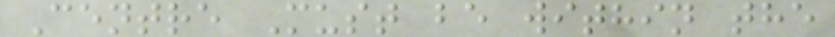Centre Must be within the
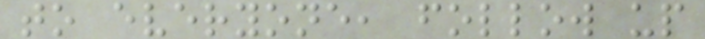to everyone, follow up
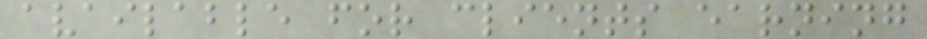available for clients earning
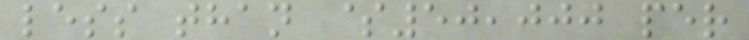less than $50,000 per
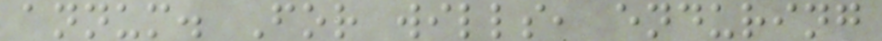annum. For wills, enduring
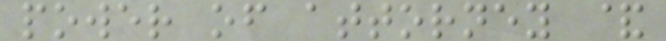power of attorney &
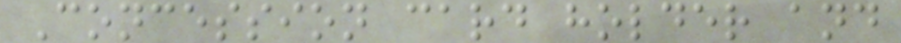Concession card holder and
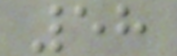58
